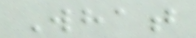What
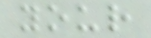your
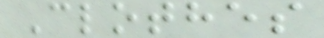Clothes
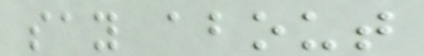say about
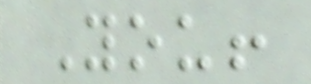You!
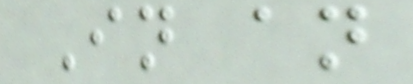In an
